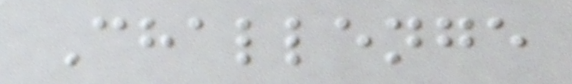Challenge
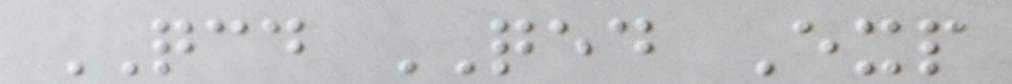QCD QED Exp
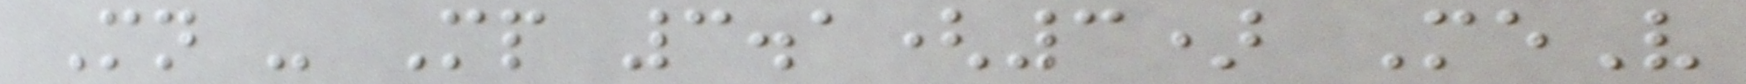Mn - Mp 3.1(3) MeV
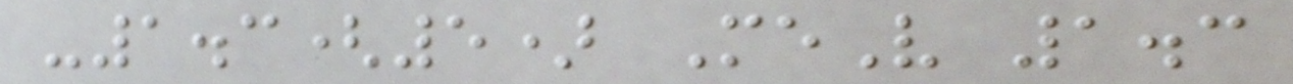-1.3(5) MeV 1.3
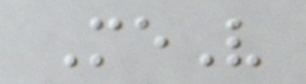MeV
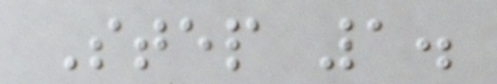Step 1.
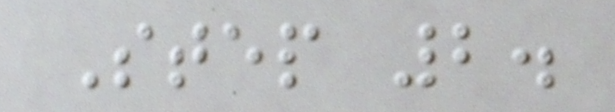Step 2.
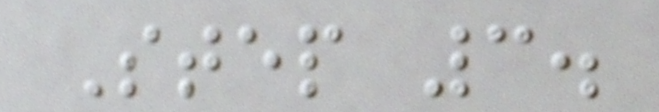Step 3.
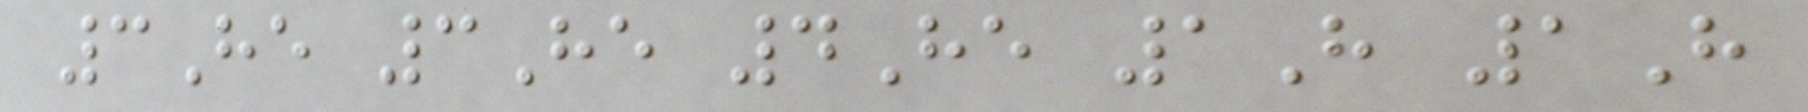3He 3He 4He 1H 1H
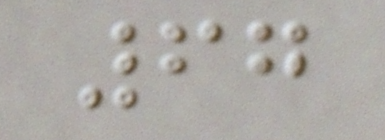67
